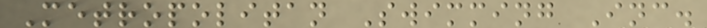Metropolitan Swimming Inc.
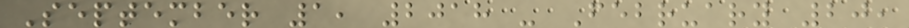September 1, 2018 - February 20,
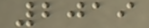2019
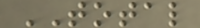TOTAL
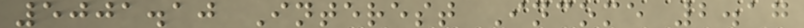5001.10 Interest Income 2.17
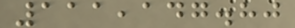111,147.80
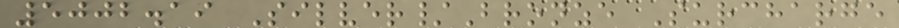5002.19 Silver/Bronze Surcharge
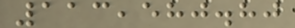113,580.80
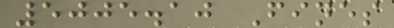5005.10 Fines
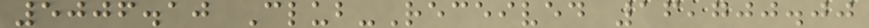5006.10 Club-Received 16,700.00
